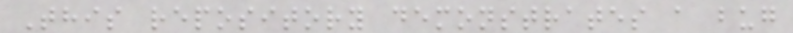This repository demonstrates a bug
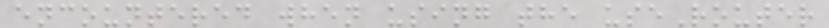encountered when using the useRouter
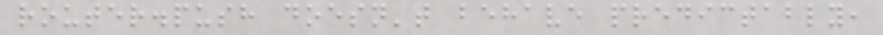router.push doesn't behave predictably,
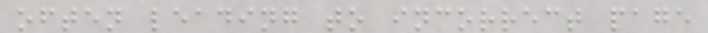often leading to incorrect page
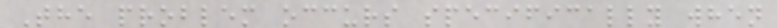The problem occurs specifically when
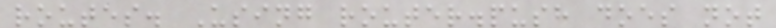routes. Using router.push does not
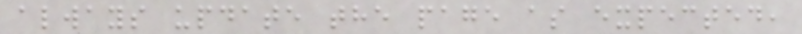always update the page as expected,
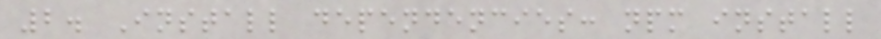2. Install dependencies: npm install
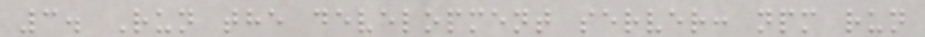3. Run the development server: npm run
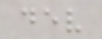dev
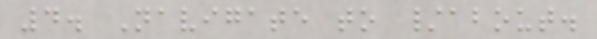4. Navigate to /about.
